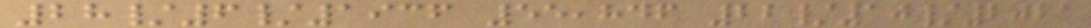28/6/1936 55,846 22/10/2021
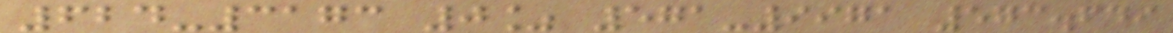624-3173 0% 571-9971 573.649
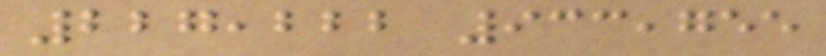227,222 933,755
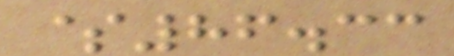$86.33
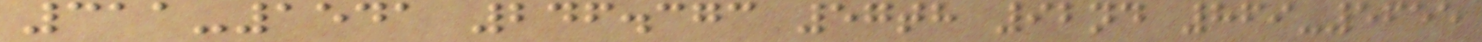311-1541 246.373 57th 92nd 869-5655
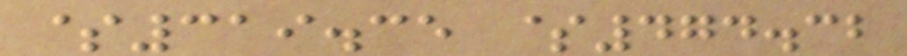$319.35 $474.32
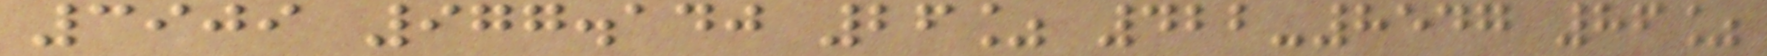3909 977.140 26% 422-8547 86%
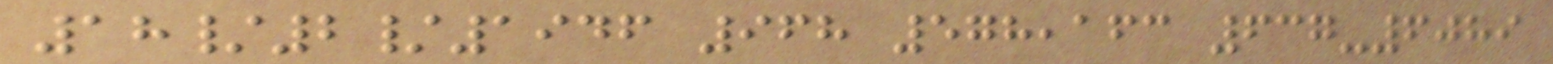18/2/1946 968 578,163 637-6089
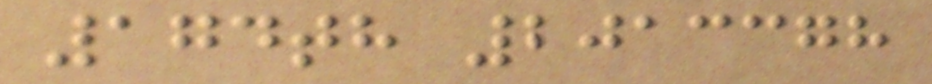174th 2013378
